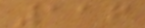116
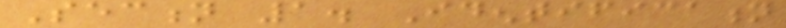Section 1. Identification
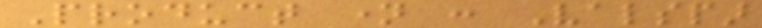Product name : Valspar
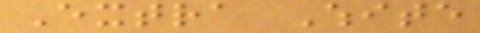Extra White
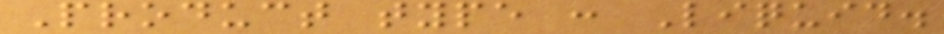Product type : Liquid.
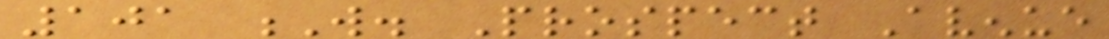101 W. Prospect Avenue
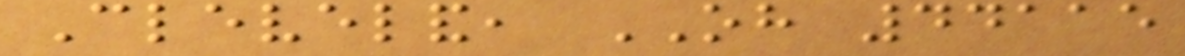Cleveland, OH 44115
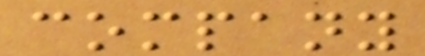company
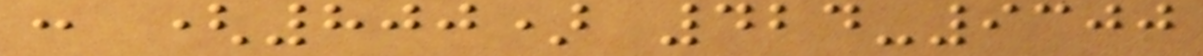: (800) 424-9300
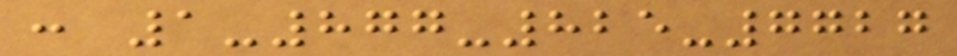: 1-877-825-7727
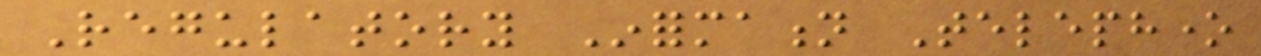Regulatory Information Telephone
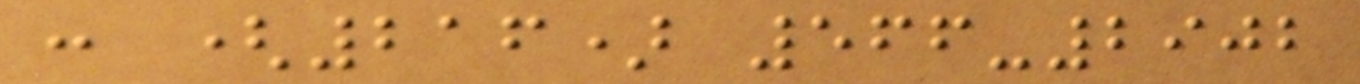: (216) 566-2902
